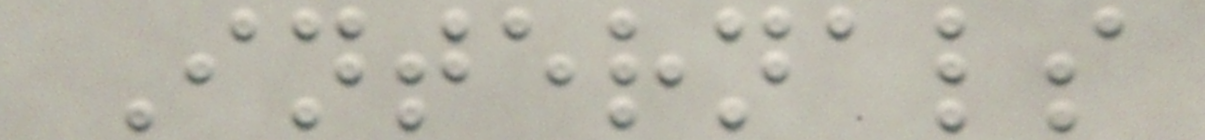Internals
